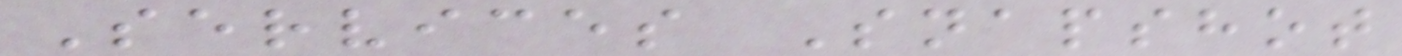Services Snapshot
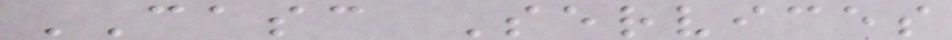CASC Services
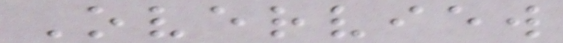Overview
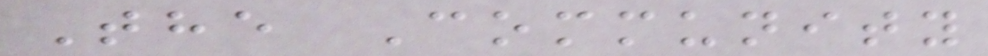The Community
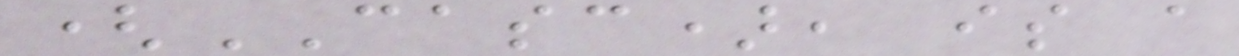(CASC), is a
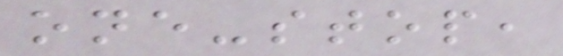one-stop,
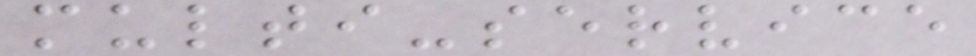multi-service
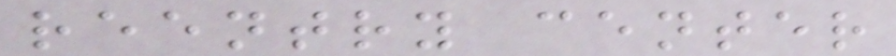reentry center
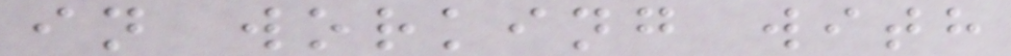in working with
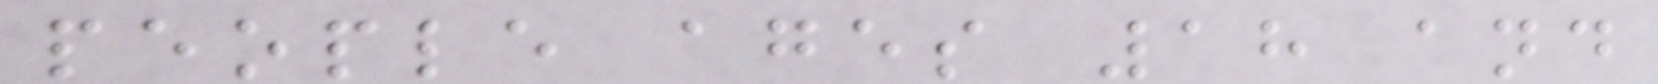people ages 18 and
